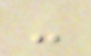-
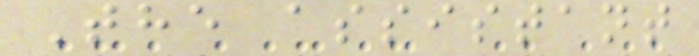The assistant
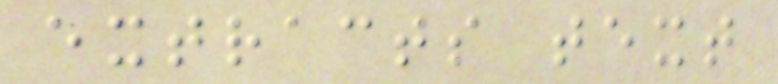extracts text
